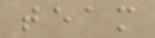team
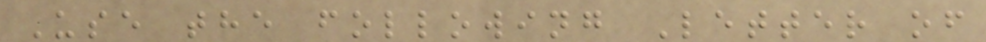Use the following Letter of
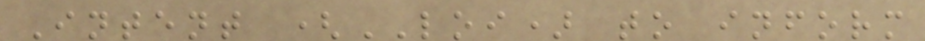Intent (LOI) to inform
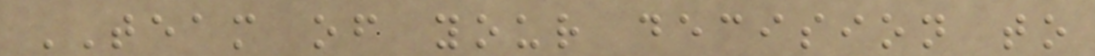TEAM of your decision to
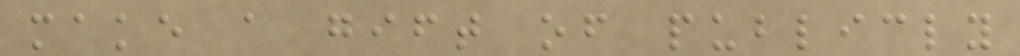make a gift of publicly
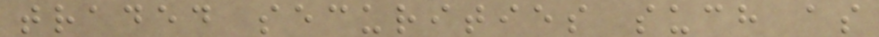traded securities such as
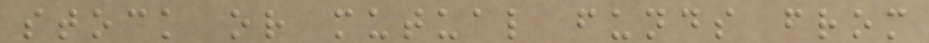stock or mutual funds from
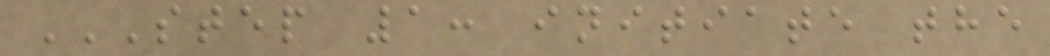STEP 1: INITIATE THE
